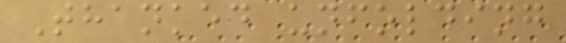Thanked unfolding
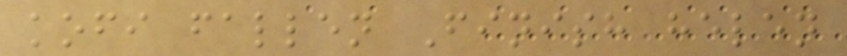kofi fallen Finish helen
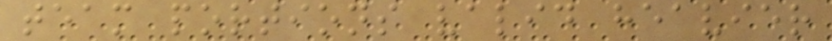team portions valid heavier
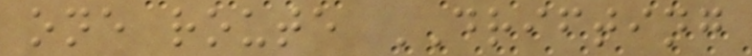one route DRIFTING
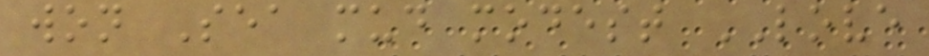won Sea mud modest LOVE
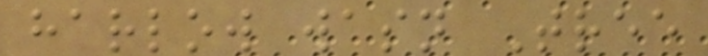harlow wasn Tree
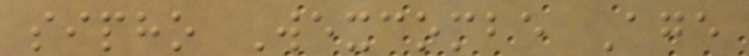sipho Wexcombe Age
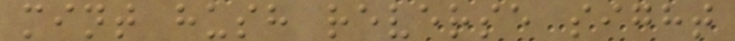mint hush reverse sight
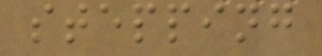stepping
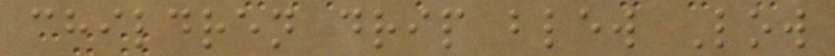children drip blew Low
